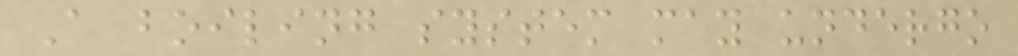A boiling system may undergo
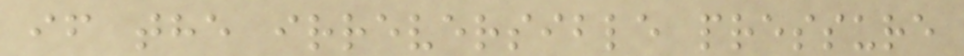if the irreversible pressure
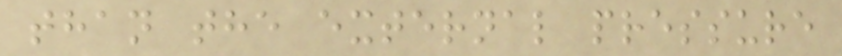than the external pressure
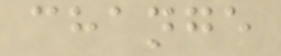change
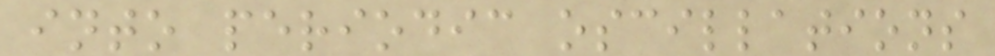into periodic oscillations
